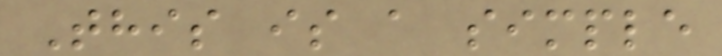This is a simple
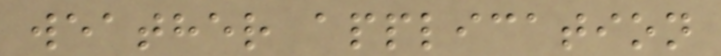weather application
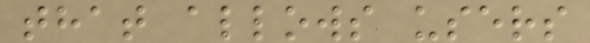that allows users
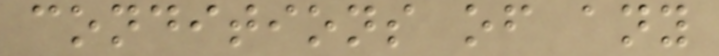conditions of any
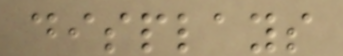displays
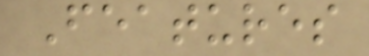Features
